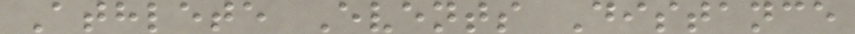Athlete Events Distance
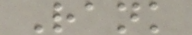Rank
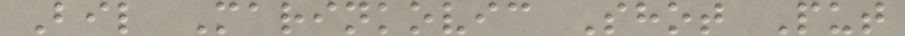Bil Marinkovic Shot Put
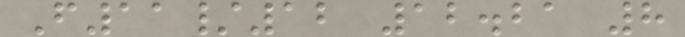F11/12 12.21 8
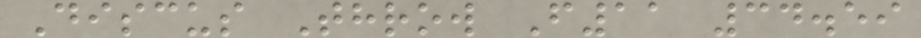Discus Throw F11 34.59
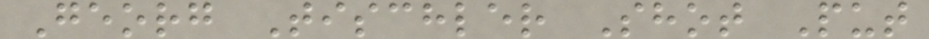Georg Tischler Shot Put
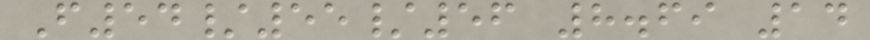F54/55/56 8.69 14
